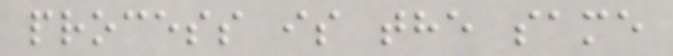process is the same
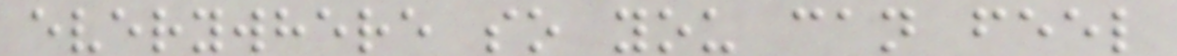everywhere so you can feel
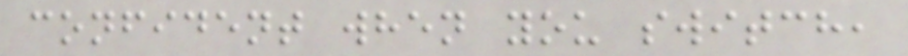confident when you switch,
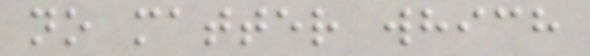no matter which
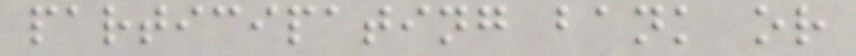participating bank or
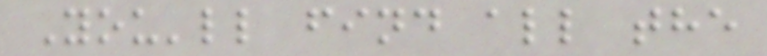You'll find all the
